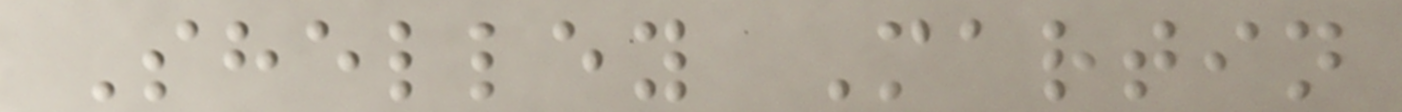Shelley Martin
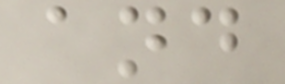and
